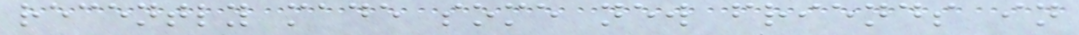recently made some new friends in
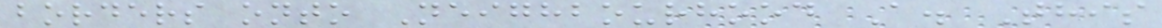borders onto Neighbourhood A. This
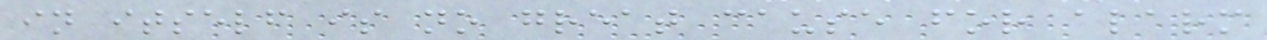in itself is no great cause for alarm
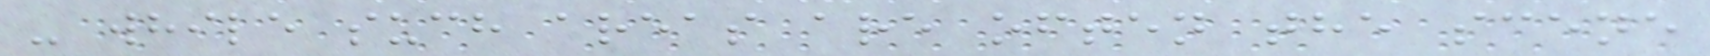- while such areas are often the scene
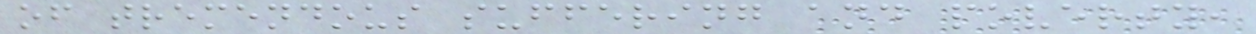of tremendous suffering and poverty,
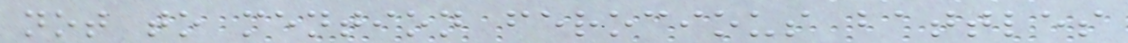not to mention ferocious battles
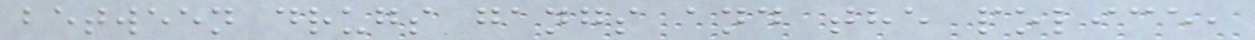between drugs gangs and the police,
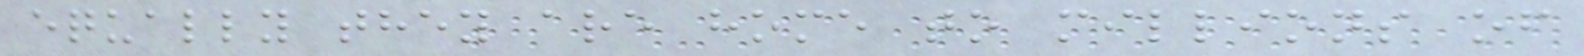equally they are home to millions of
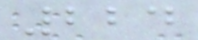224
